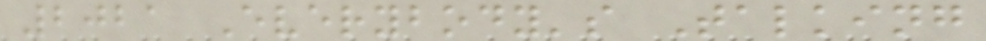2021 Everybody's Talking
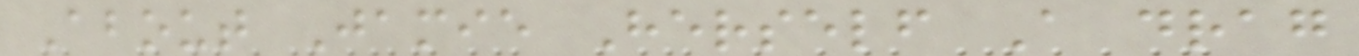About Jamie Herself A drag
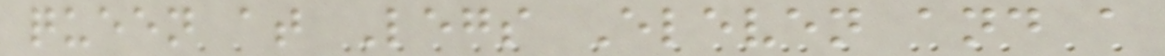queen at Legs Eleven and a
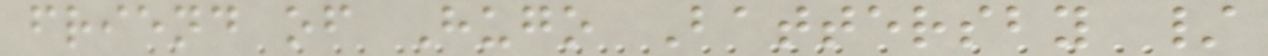friend of Hugo Battersby /
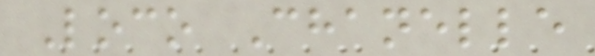Loco Chanelle
